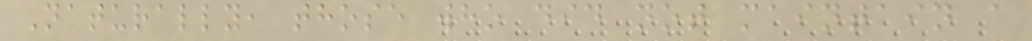Naturally, those who did not maintain a
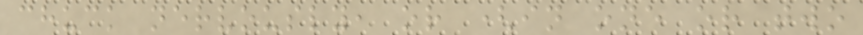chuck nervously, or (in one or two
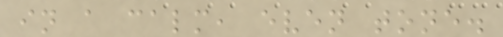in a calm, even tone.
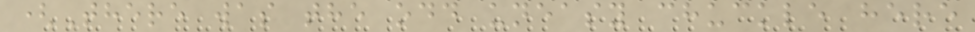(There was the odd uneasy chuckle here
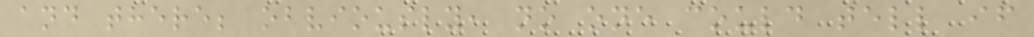and there; obviously, no one could tell if
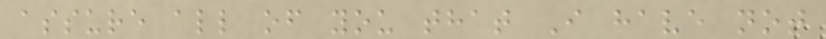assure all of you that I have not
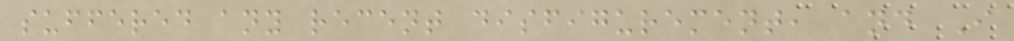suffered any recent disfigurement, and I
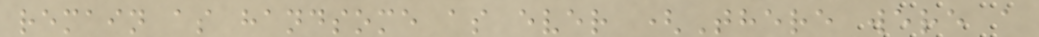remain as handsome as ever (There were a
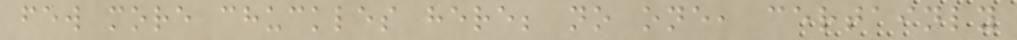few more chuckles here; no one, certainly
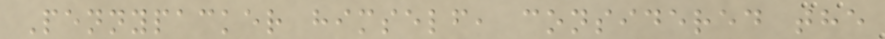Pennypacker himself, considered the
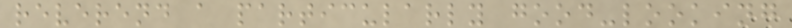reverend a particularly good-looking
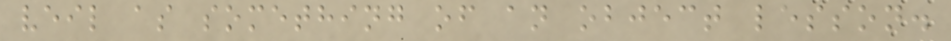veil as something of an object lesson.
